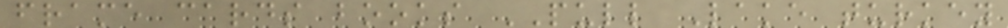frame cards books PULL Lake turkey
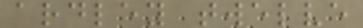ardley twelve
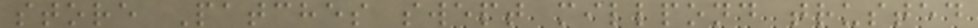store Patches swept millpond trusted
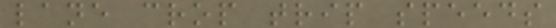lane crop trip speeds
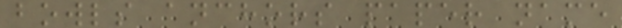bowls anchors paper name
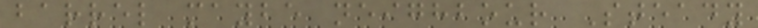barrel maybe neighbour Steady
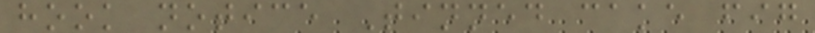hook notice Tinned cake fig
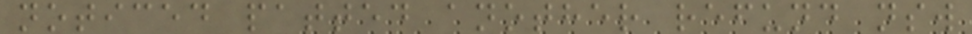noticed patted another refund nsw
